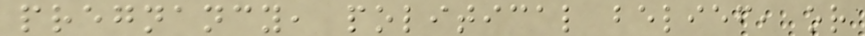pregnancy, political belief, or
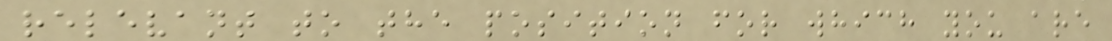relevant to the position for which you are
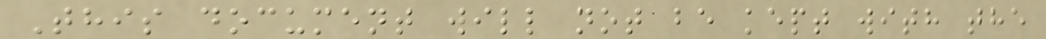This document will not be kept with the
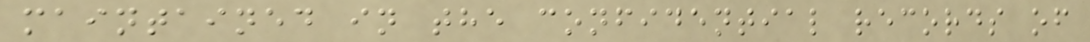maintained in the confidential records of
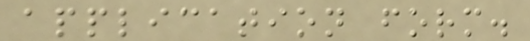application form.
